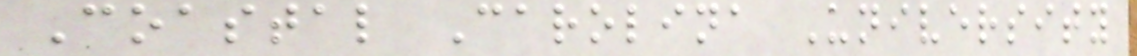Coastal Carolina University
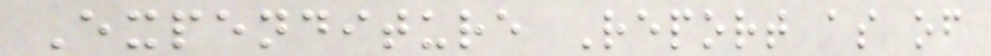Expenditure Report as of
